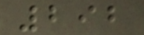292
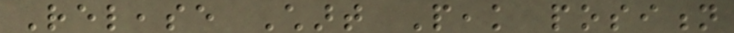Release Chart Peak position
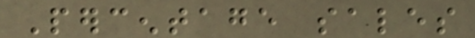Percentage sales
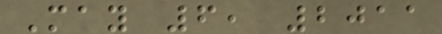May 6, 2011
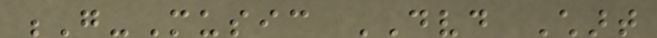G-Music DVD Chart
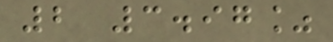2 3.97%
